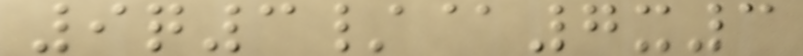9q3/@7x3
